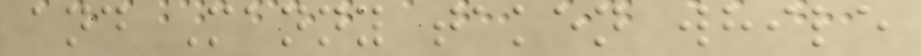and Manny taken while
